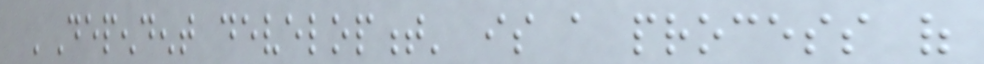'Dependent development' is a process of
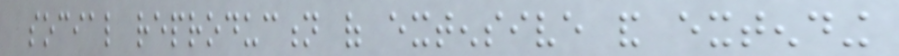social reproduction of extensive and extending
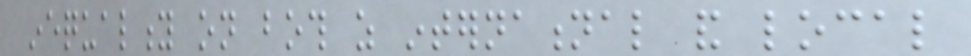inequality on both as international and local
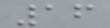16
